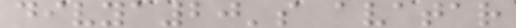divya20's avatar
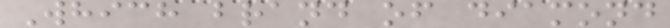Which brand of diamond
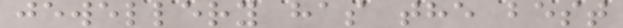jewellery has the best
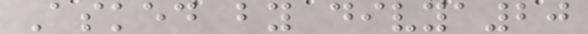Asked by divya20
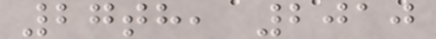27th, 2010
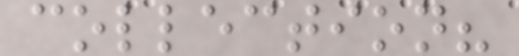collection?
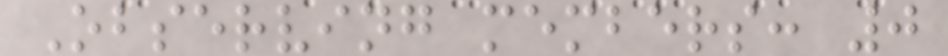Observing members: 0
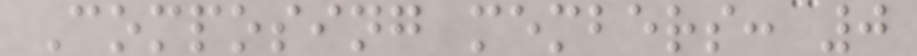Composing members: 0
